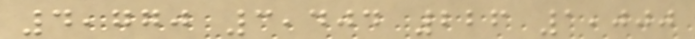4,770 3,404 226 1,000
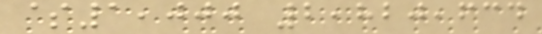$1,000 2,820,634
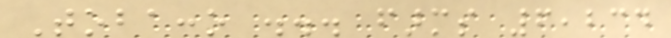Tobacco ... farms 6,234
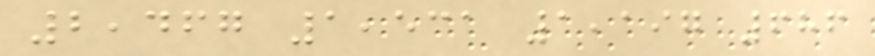2,467 1,531 1,197 686
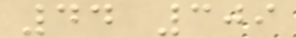44 309
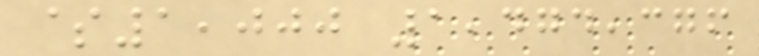$1,000 1,474,376
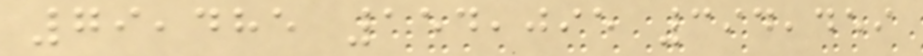79,485 154,095 394,459
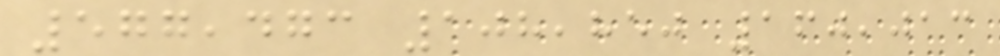577,473 108,850 160,013
